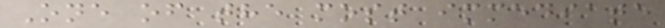One of the most immediate
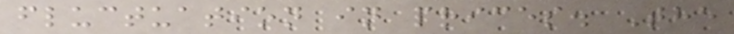fluctuation in prices. The
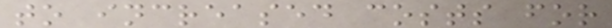to increased costs for
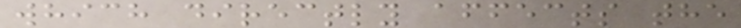which directly affects the
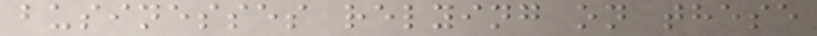businesses relying on these
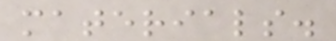materials.
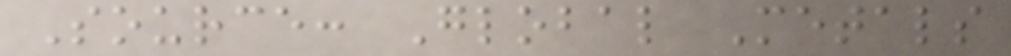Source: Global Metals
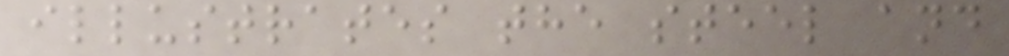illustrates the steel and
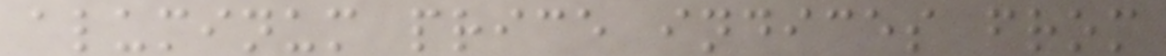aluminum price indices from
